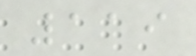119
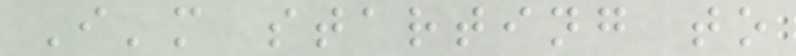I'm starting to
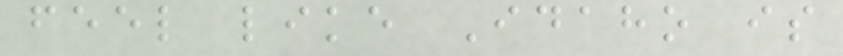feel like Idaho is
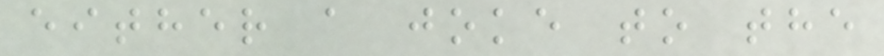either a joke to the
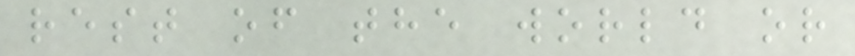rest of the world or
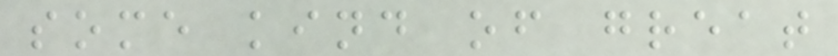some kind of great
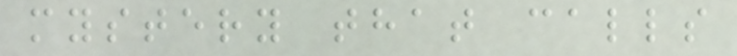mystery that calls
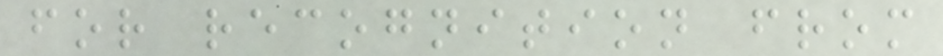for recognition from
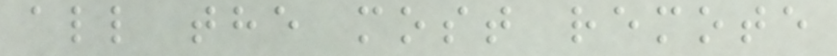all the most remote
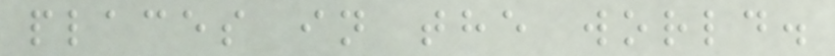places in the world.
